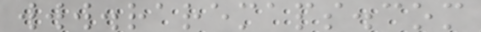www.raremaps.com
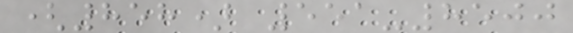(858) 551-8500
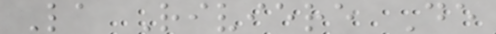La Riviere De
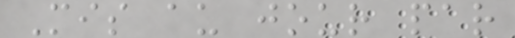Mis au jour par
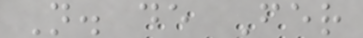N. de Fer
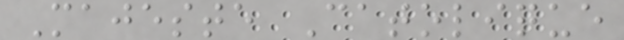Majeste Catolique
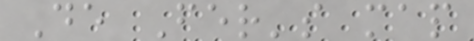De Fer's map
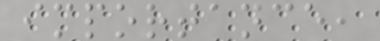importance,
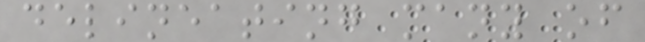delineating many of
